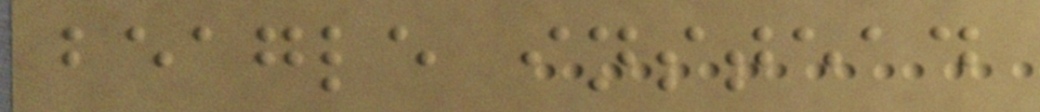beagle instead
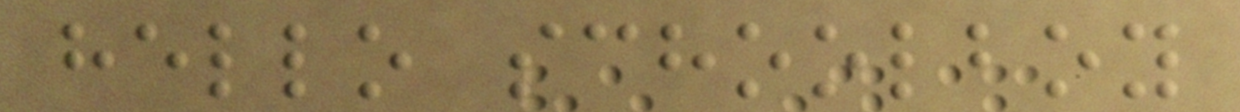hello schoolboy
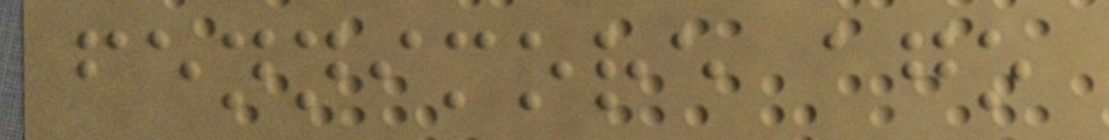fennimore ago
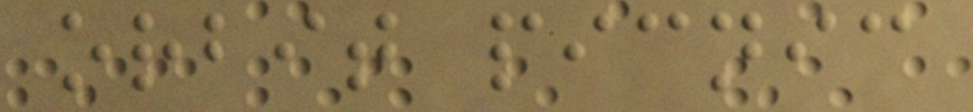orbit picnic
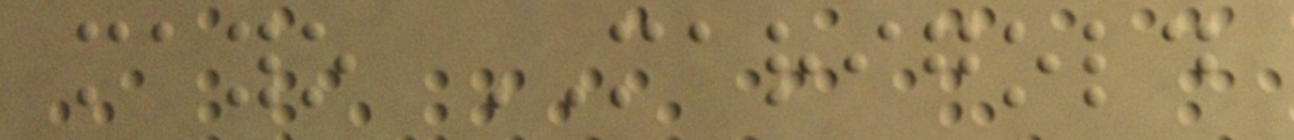mayo MARIGOLD
